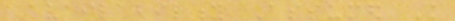Availability Assumed Knowledge
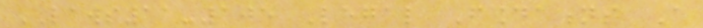LAWS11-105 Legal Foundations A
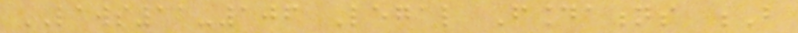LAWS11-106 Legal Foundations B
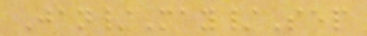Jan/May/Sep
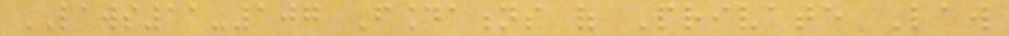LAWS11-107 Foundations of Private Law
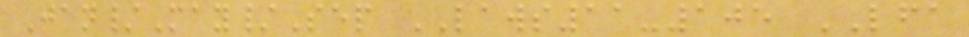Jan/May/Sep LAWS11-105 LFA
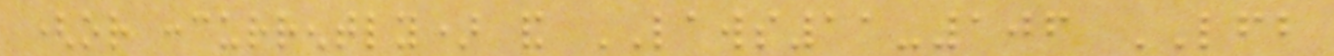(or concurrently) and LAWS11-106 LFB
